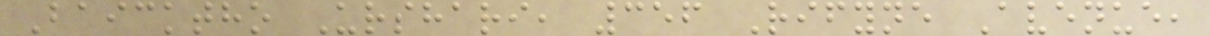Baicktho Urshari, 356 Rifyne Avenue,
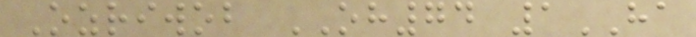Ozriwob OH74 1HA
